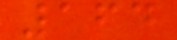164
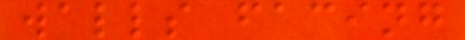walls facing
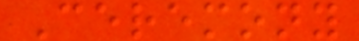Ceremony
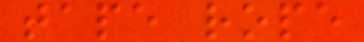tape rope
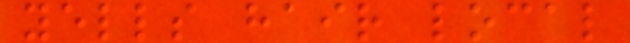yells hair local
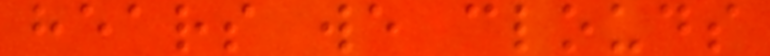hears we clouds
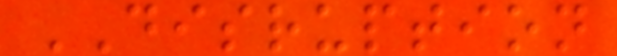DISRUPTION
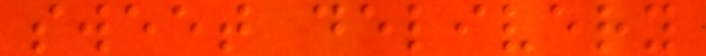sweet delivery
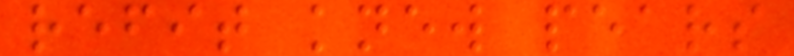refit knew pears
